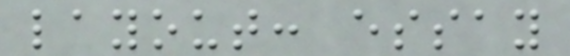layout: essay
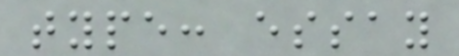type: essay
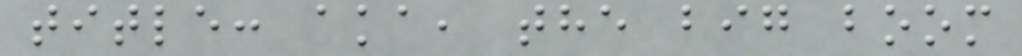title: aka, the big boom
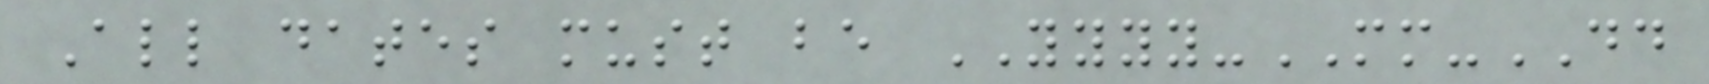All dates must be YYYY-MM-DD
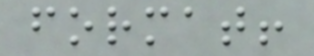format!
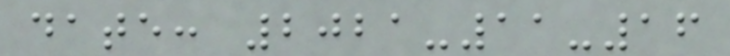date: 2021-11-16
